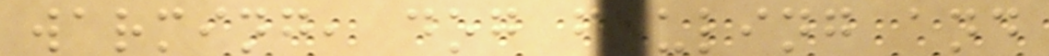warming, dog fouling and
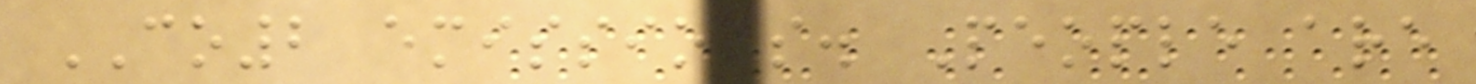CO2 emissions. People are
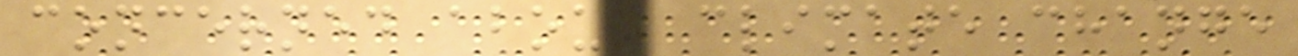concerned about climate change
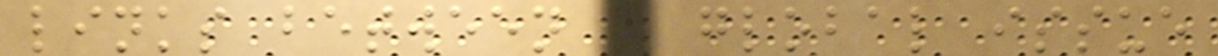links between a global issue
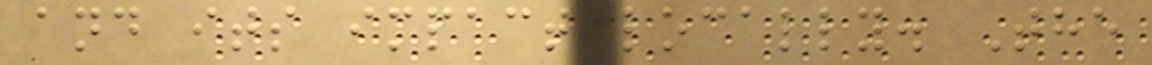and its impact locally. The
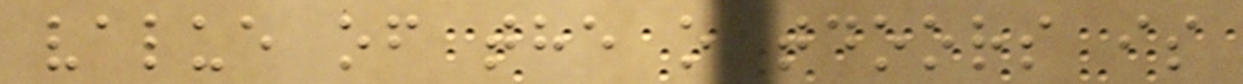value of the outdoors is
